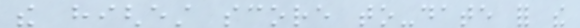the highest score to-date for the
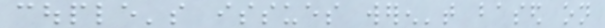couple's issues weren't based on
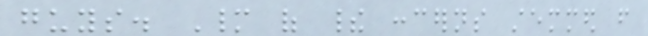guys. Many of their concerns stemmed from
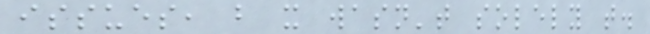issues, but it wasn't solely that.
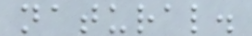natural.
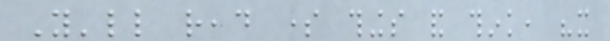You'll read some things and think, "it
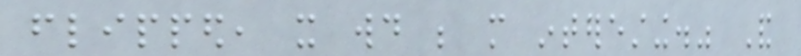flipped, it would be more interesting." And
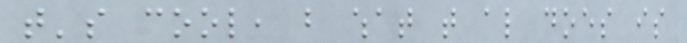that's cool, but what that also does is
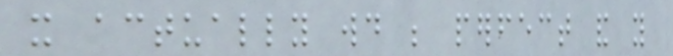it actually would be perfect and you
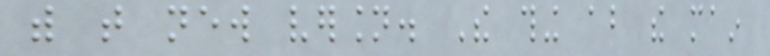with that new version. The thing about the main
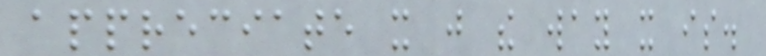appreciate it just the way it is.
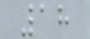18
